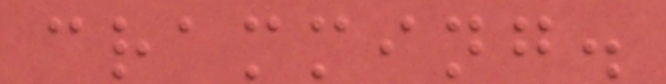cramming.
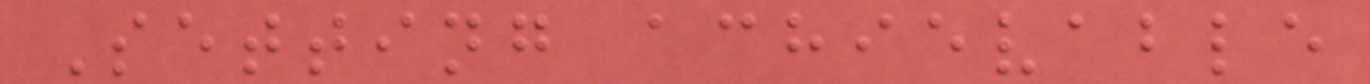Setting achievable
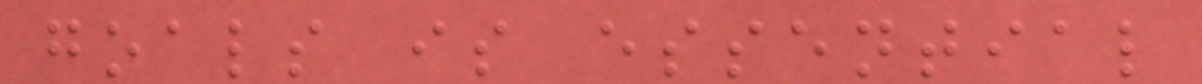goals is essential
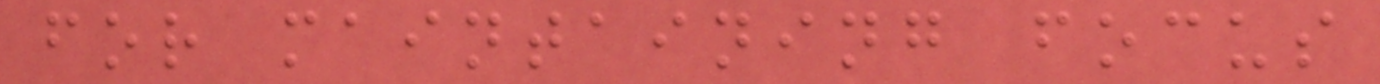for maintaining focus
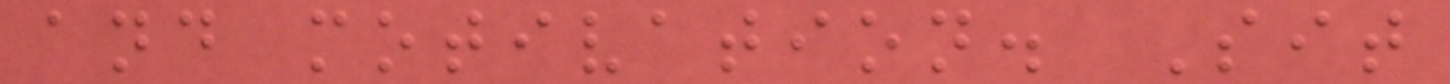and motivation. Sit
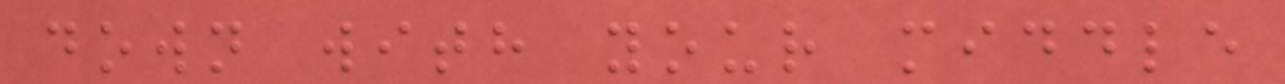down with your middle
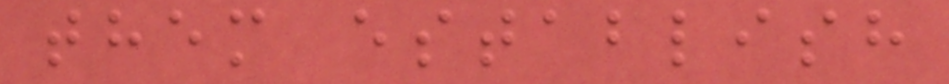them establish
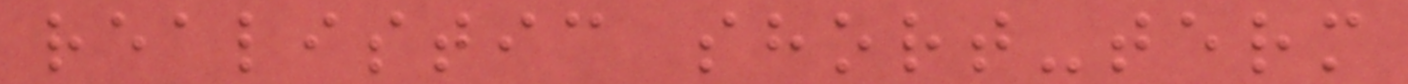realistic short-term
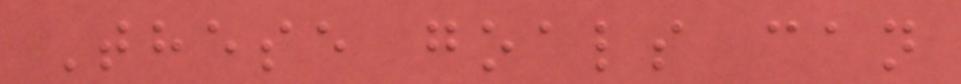These goals can
